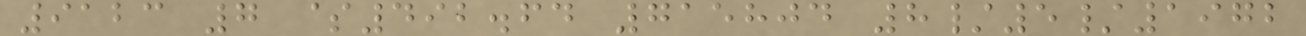9123 7 $492.64 715804 8/5/1972
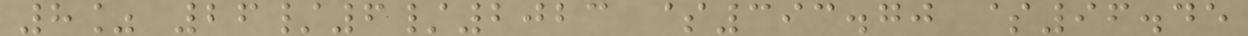8% 26/6/2023 $393.70 $96.45
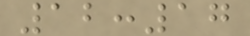12:17
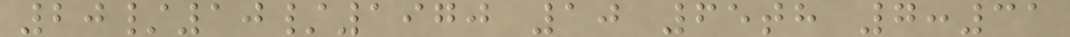20/10/1970 10 65th 7:31
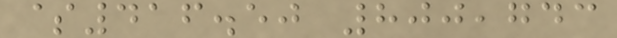$416.50 800,743
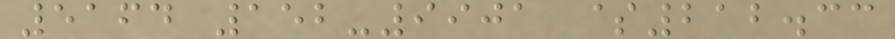5164 152-9901 $212.33
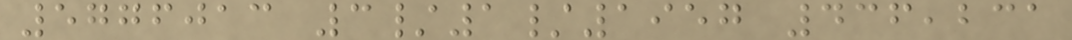5776013 3/1/1957 436,231
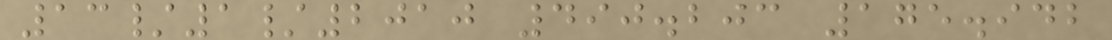13/1/2010 490.203 175.942
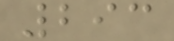293
